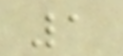1
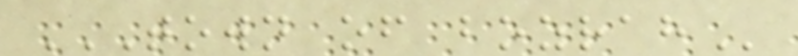TOWN OF BOZRAH
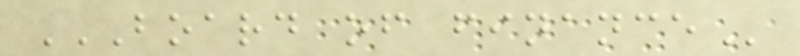BOARD OF FINANCE
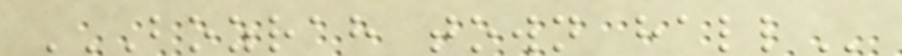BOZRAH TOWN HALL
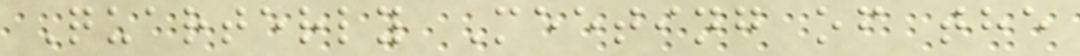Quarterly Meeting of the
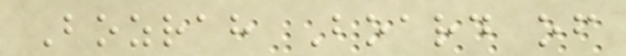Bozrah Board of
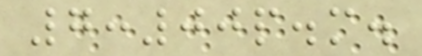7:00p.m.
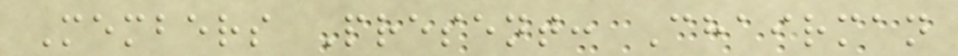Members Present: Chairman
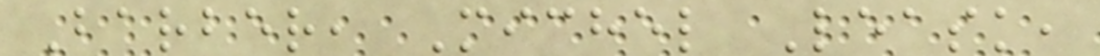Barber, Michel Leask,
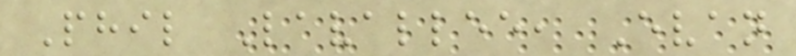Phil Lavallee, Evan
